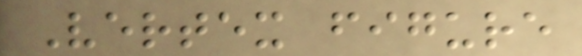Vertex figure
